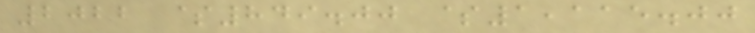2022 $849.00 $1,115.00
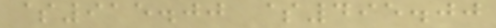$915.00 $495.00
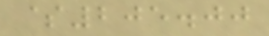$205.00
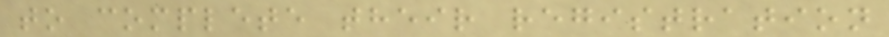to complete their registration
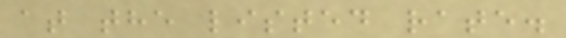at the listed rate.
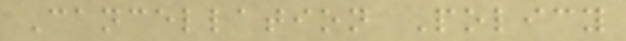Cancellation Policy
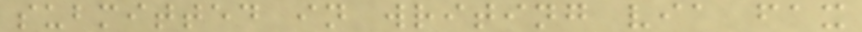submitted in writing via fax
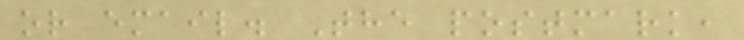or email. The postmark,
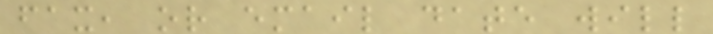fax, or email date will
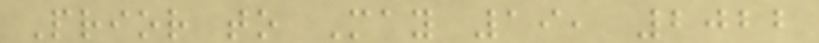Prior to May 19, 2022
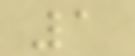1
